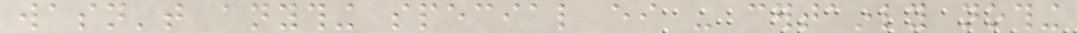wasn't anything special either - certainly nothing
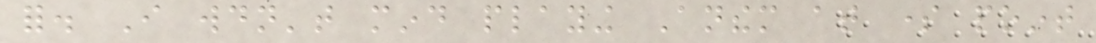for. I wouldn't mind playing Anthem at some point
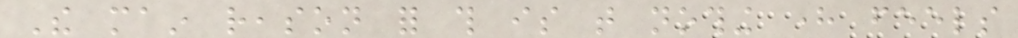The main reason for this is that nothing here feels
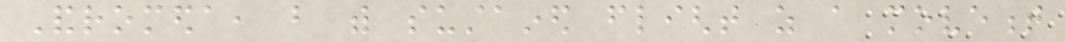Andromeda, but with sustained flight as a movement
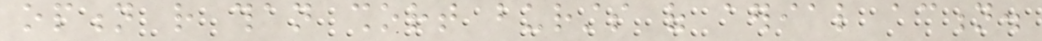option rather than short bursts of aerial action.
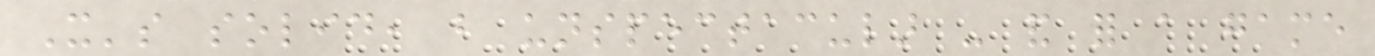It's solid, but unspectacular - and for a game
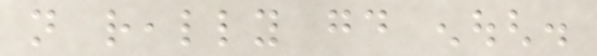not really good enough.
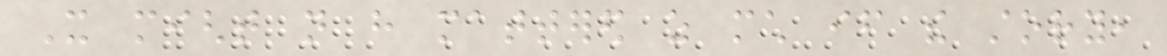It might not have mattered as much if the story,
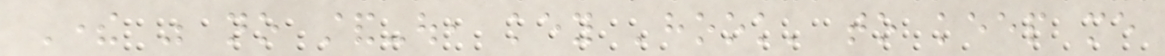There was no stand-out, key 'hook' to keep me
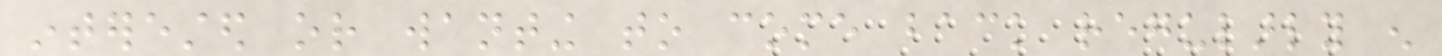interested or wanting to come back regularly enough
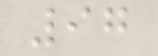97
